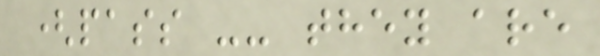(pass -- they are
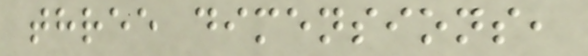three dimensions,
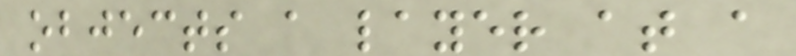objects a layer at a
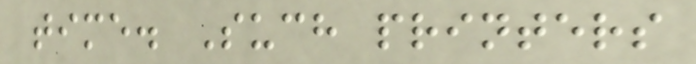time. Such printers
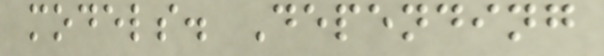models. Depending
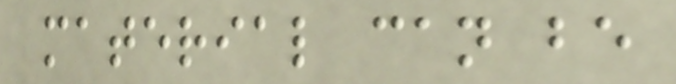material can be
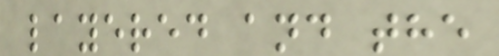layered and the
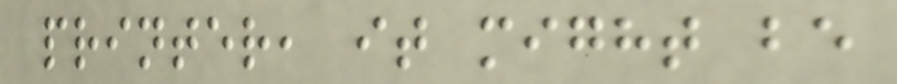printer, it might be
